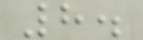8.
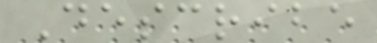Describe
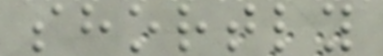shortly
